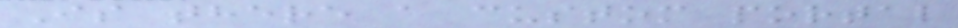Is there a custom portal
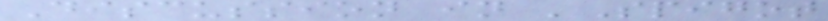Discussion in 'Spigot
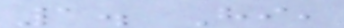1. Hi,
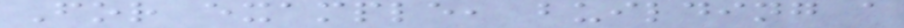For example, building a
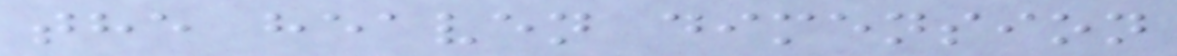the heaven dimension
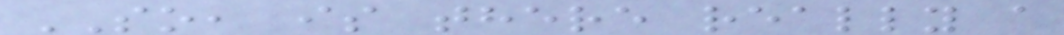SO, is there really a
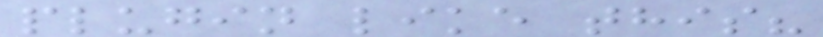plugin like this?
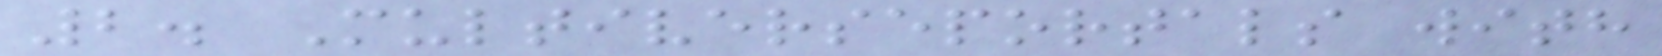2. Multiverseportals with
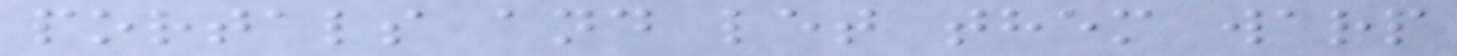portals and let them warp
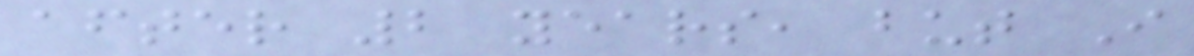after 2 years, but I
